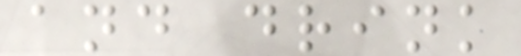and drink
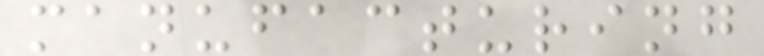manufacturing
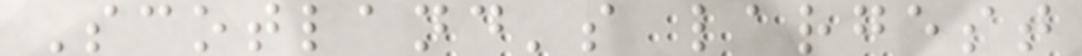Scotland's largest
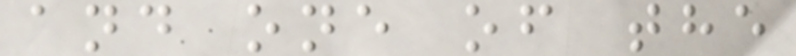and one of the
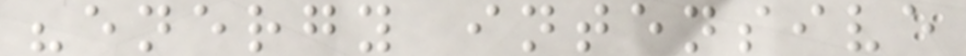"energy intensive
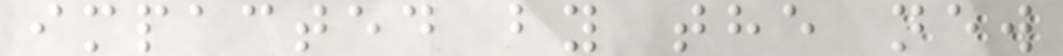impacted by the new
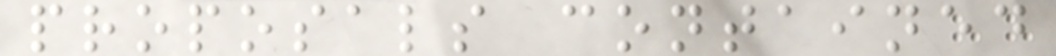proposals contained
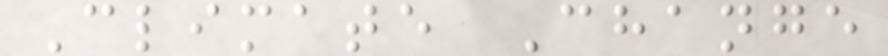Climate Change
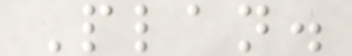Plan.
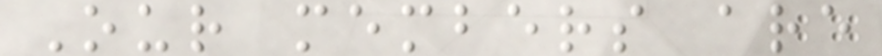Our members are
